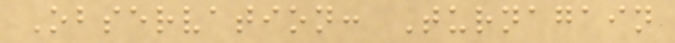Observation: Turnagain
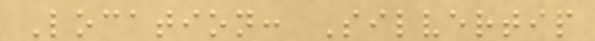Location: Silvertip
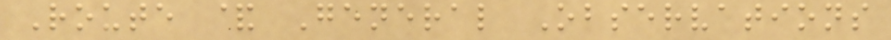Route & General Observations
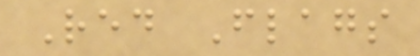Red Flags
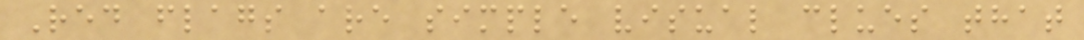Red flags are simple visual clues that
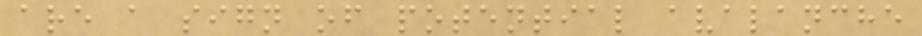are a sign of potential avalanche
